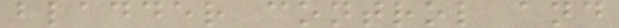bladder control and
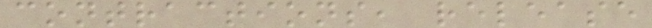contractions, release
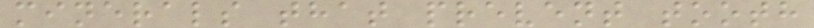minerals that prevent tooth
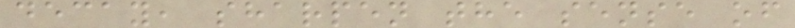decay, sharpen the sense of
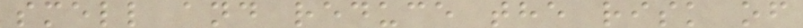smell and reduce the risk of
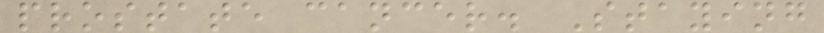prostate cancer. Staying
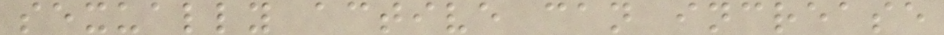sexually active can increase
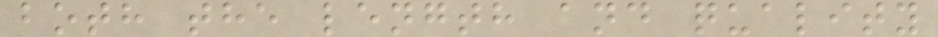both the length and quality
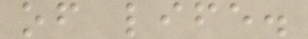of life.
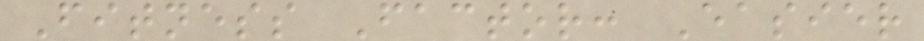Fitness Factor: Easier
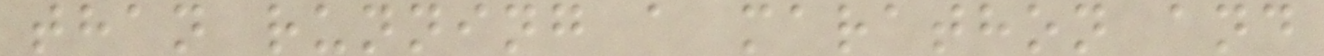than running a marathon and
